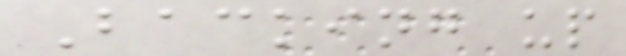Backing up
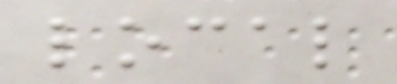local
